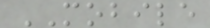MOBILE
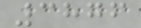3876
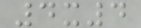4x4
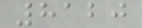8120
